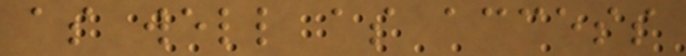as well as access
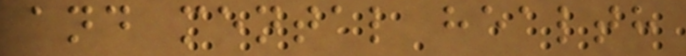and mental health
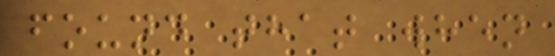found that when
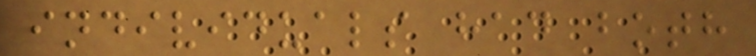individuals had both
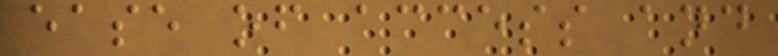ease of access and
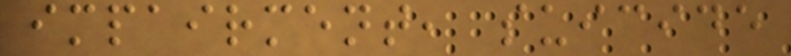impairment, suicide
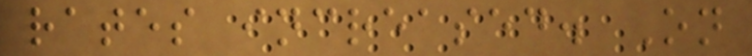rates increased. On
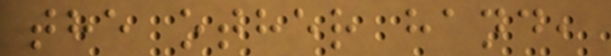the other hand,
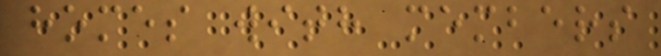homes with members
